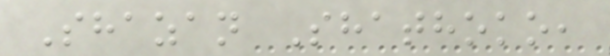Shazan Shathoko,
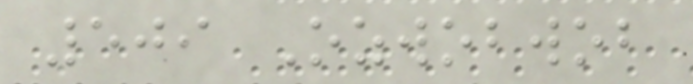509 Ozwobwob
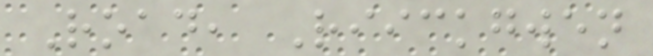Road, Riickgwen
